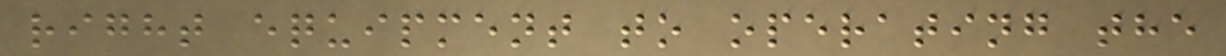right equipment to operating the
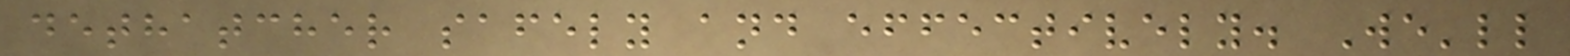dethatcher safely and effectively. We'll
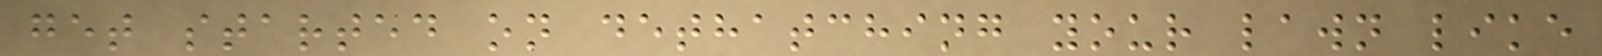get started on dethatching your lawn like
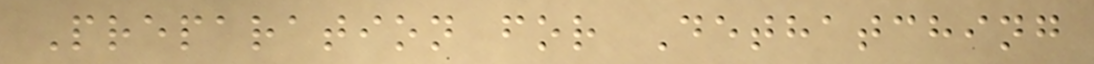Preparation for Dethatching
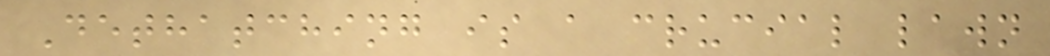Dethatching is a crucial lawn
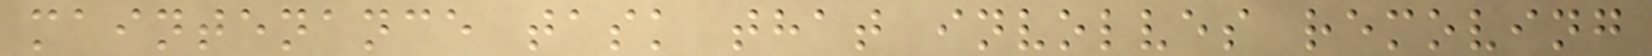maintenance task that involves removing
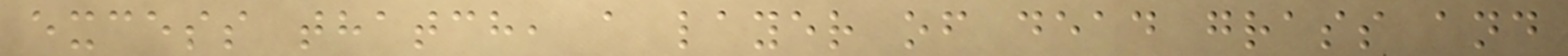excess thatch, a layer of dead grass and
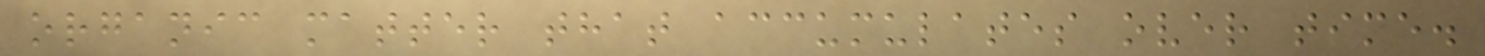organic matter that accumulates over time.
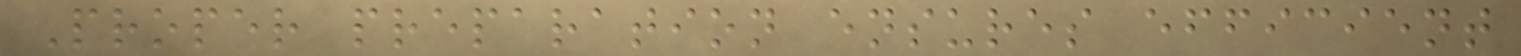Proper preparation ensures efficient
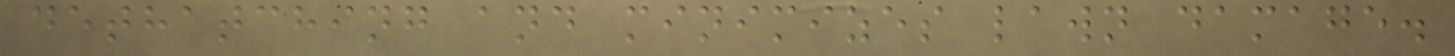dethatching and minimizes lawn damage.
